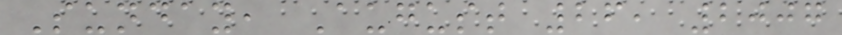Sunday, August 26, 2007
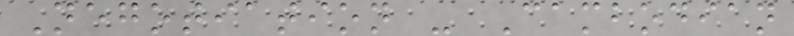Negotiation - Cambodian
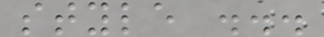style ...
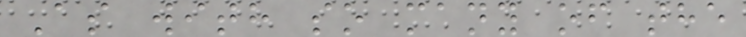As with so many of the
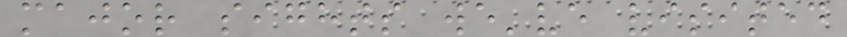major sights we've visited
